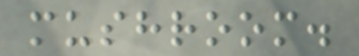mushroom.
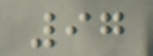97
